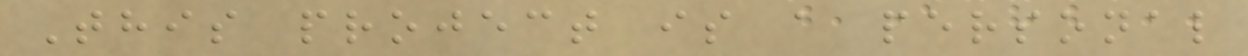This project is a personal
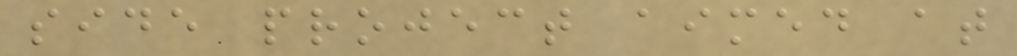side project aimed at
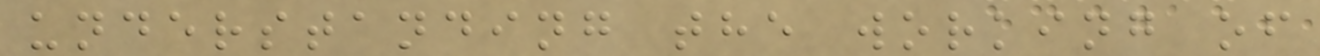understanding the working of
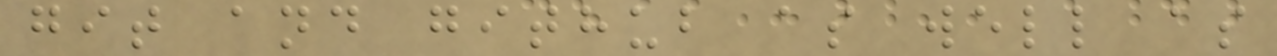git and github as well as
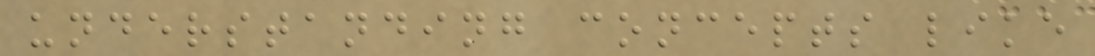understanding concepts like
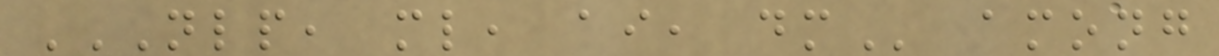NLP, ML, AI, DM among
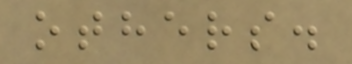others.
